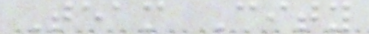Team City
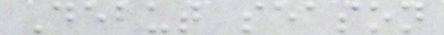Debut season
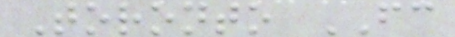Toronto FC
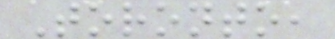Toronto,
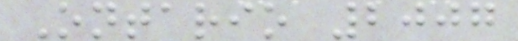Ontario 2007
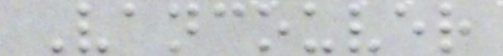Vancouver
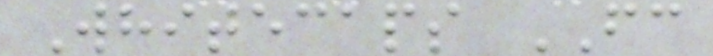Whitecaps FC
